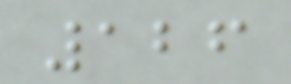126
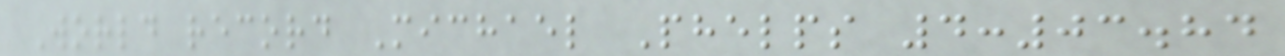World record Michael Phelps 4:03.84
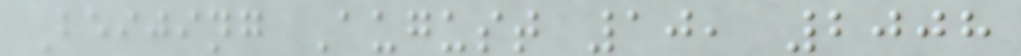Beijing August 10, 2008
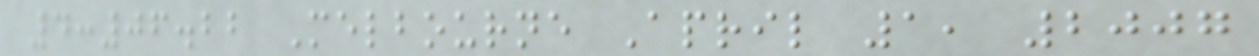4:06.22 Melbourne April 1, 2007
